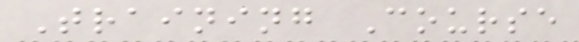Training Course
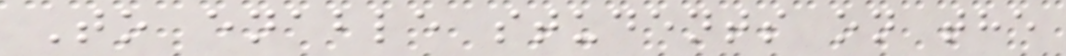To enable students on the
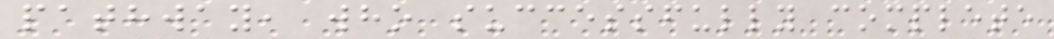pathway, who successfully complete
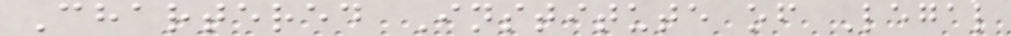Chartered Institute of Legal
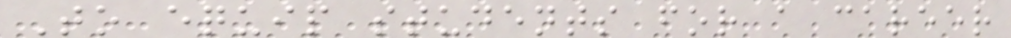To equip students for a career
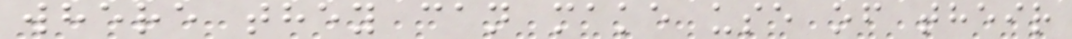where they can make use of their
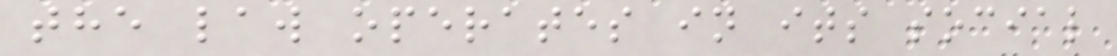the law operates in its social
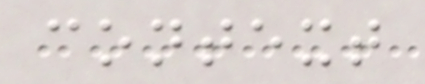context
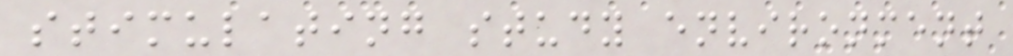stimulating study environment
